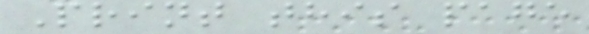Print this page
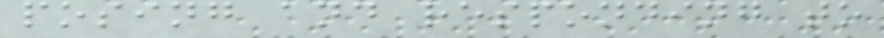posing and responding to
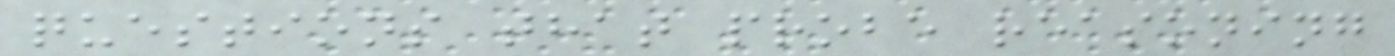questions that probe reasoning
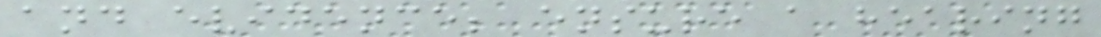and evidence; ensure a hearing
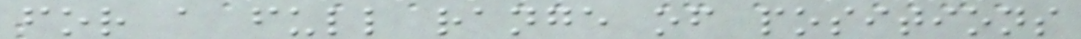for a full range of positions
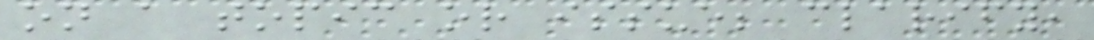on a topic or issue; clarify,
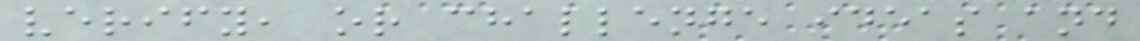verify, or challenge ideas and
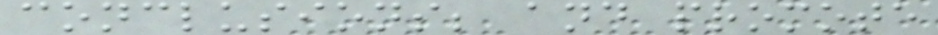conclusions; and promote
